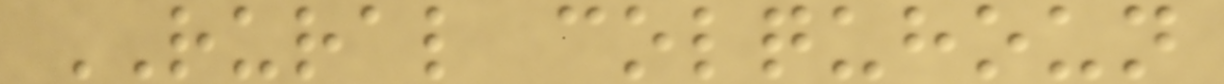RURAL colquhoun
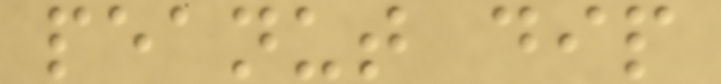peanut dip
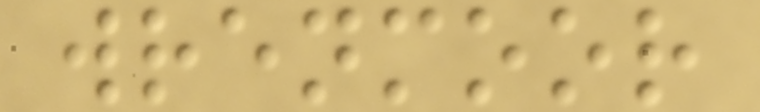wrenmoor
